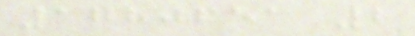1780651 2
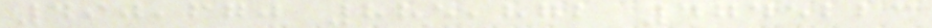490,670 885,872 4745223
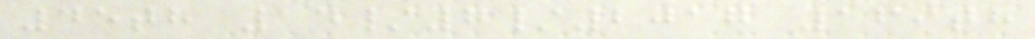45th 14/7/2017 169th
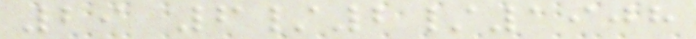29 6/2/1908
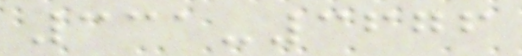331-3676
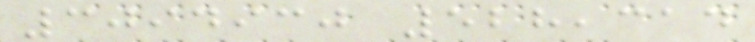3094930 528,314
